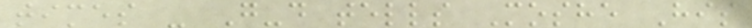times - G-d tells Moshe His
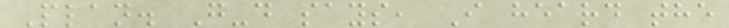Plan. G-d says, I heard the
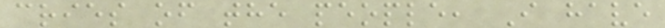cries of the people, I have
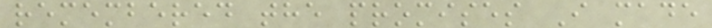remembered the promises I made
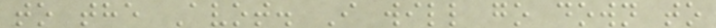to the Avot. I will go down to
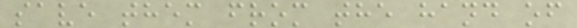save them from the hand of
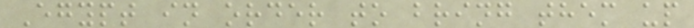Egypt in order to bring them up
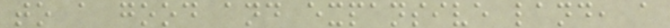to a good and expansive land, a
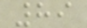89
